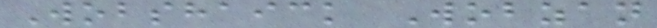Wobshaick Wobzan
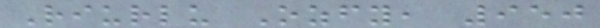Riurlu Ozfy, 950
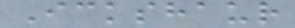Ickshaur
